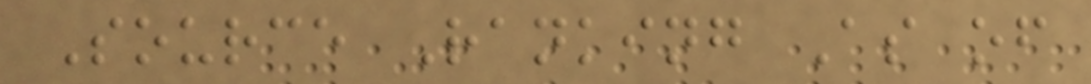Source Ranking As of
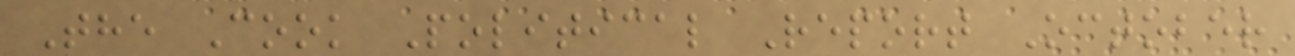The Cook Political Report October
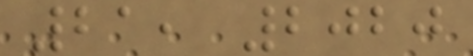21, 2020
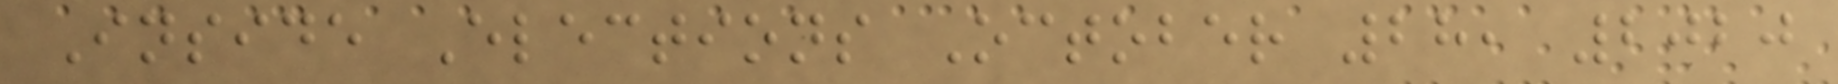Inside Elections October 28, 2020
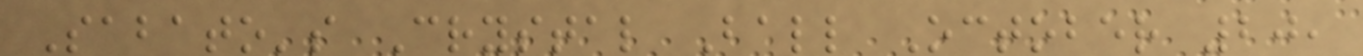Sabato's Crystal Ball October 20,
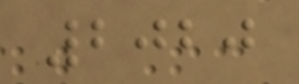2020
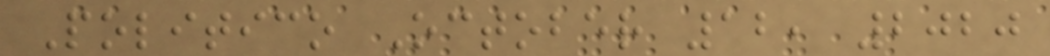Politico October 12, 2020
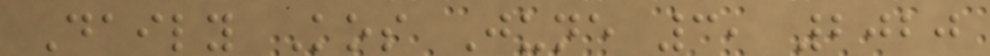Daily Kos June 3, 2020
